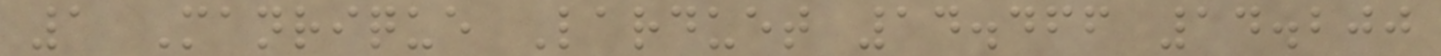1 Manrique Larduet 14.466 14.200
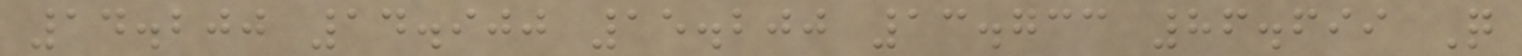14.200 14.900 15.200 13.733 86.699 Q
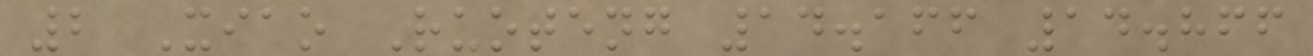2 Xiao Ruoteng 14.166 14.866
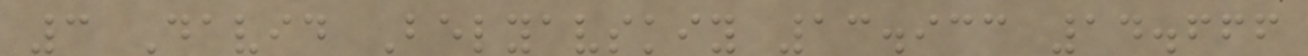3 David Belyavskiy 13.933 14.666
